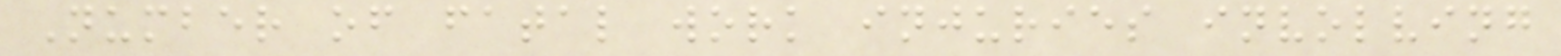Number of fatal work injuries involving
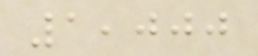1,000
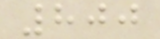800
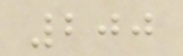200
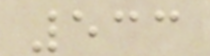533
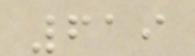619
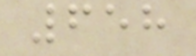658
